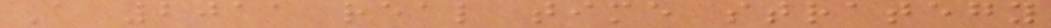A 2011 real time strategy
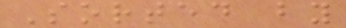Sorted by
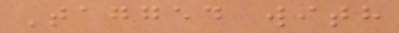Tagged with
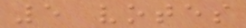5 votes
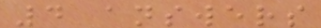4 answers
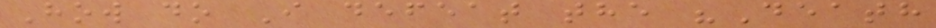How do I defeat the "Death
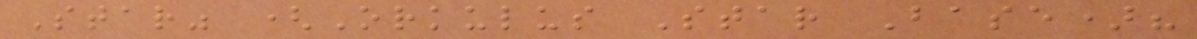Star" (Orkulus Star Base)?
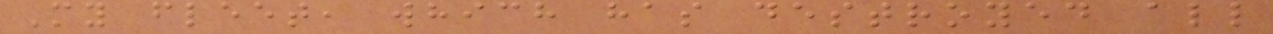My fleet, which has destroyed all
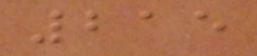215
